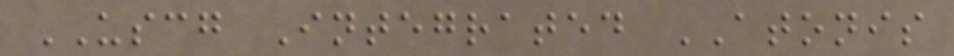USCG Integrated ATONIS
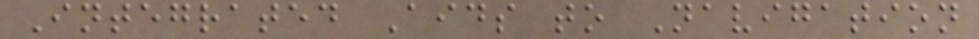Integrated Aids to Navigation
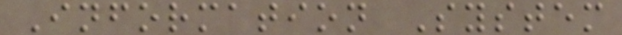Information System
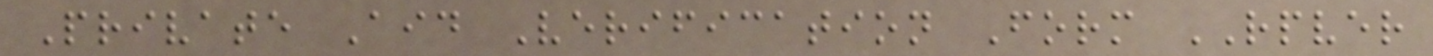Private Aid Verification Form RPVER
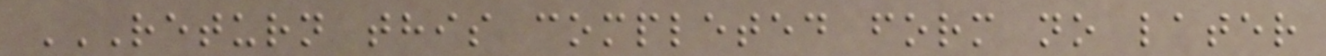RETURN THIS COMPLETED FORM NO LATER
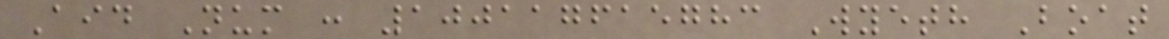Aid Num : 100117615783 Wyeth Boat
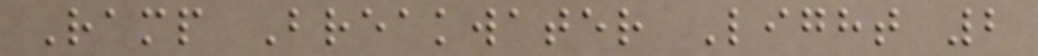Ramp Breakwater Light 2
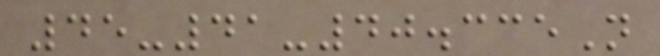45-41-40.335N
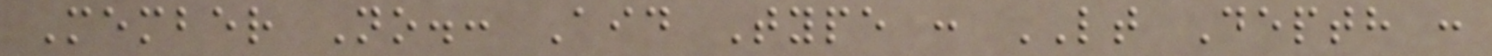Member No.: Aid Type : LT Depth :
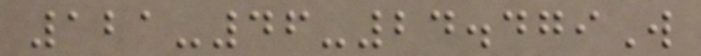121-46-24.479W
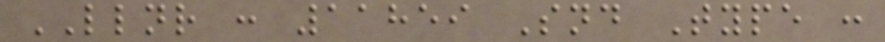LLNR : 11859 Snd Type :
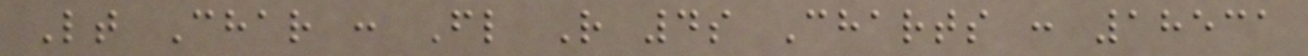Lt Char : Fl R 4s Charts : 18531
